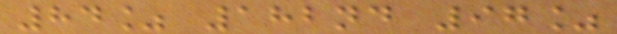84% 182nd 97%
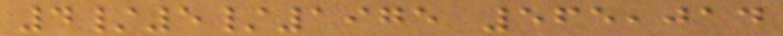4/5/1975 565,014
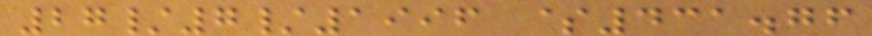27/7/1996 $431.76
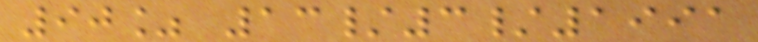90% 13/3/1991
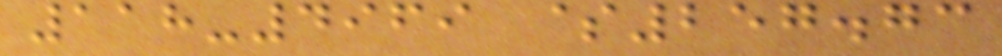118-4969 $257.73
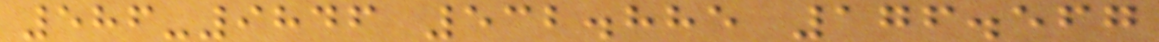586-9846 532.885 176.567
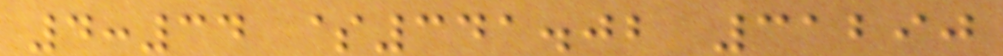4:34 $341.02 31290
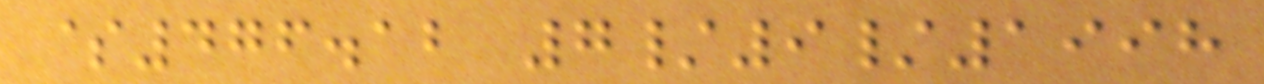$476.12 7/9/1998
